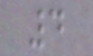4
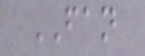FAN
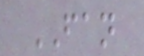FAN
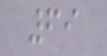69
